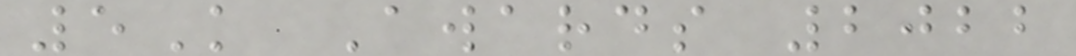5K Awards 2022
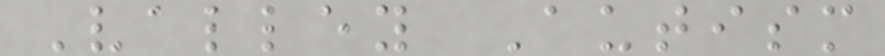Valley Autism
